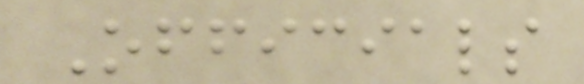Officials
